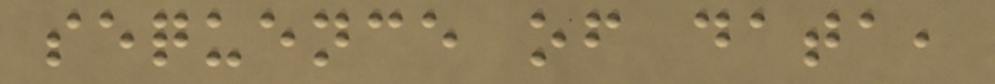sequence of data,
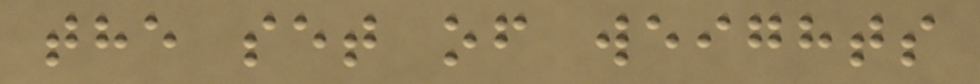the set of weights
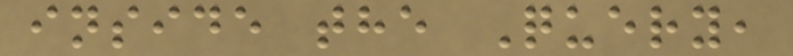inside the Query,
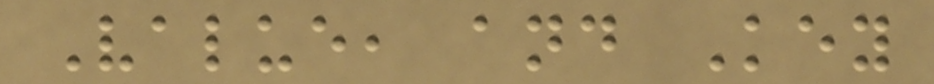Value, and Key
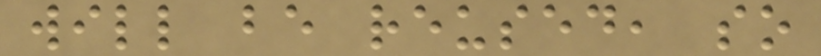will be reused, so
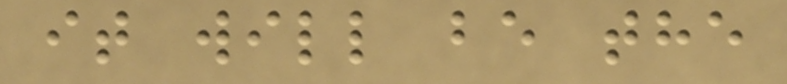it will be the
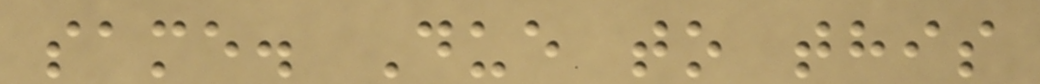same. Due to this
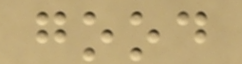good
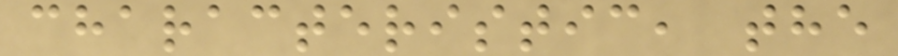characteristic, the
